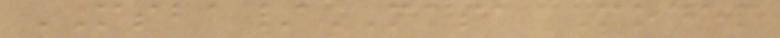MSBA/MASA Model
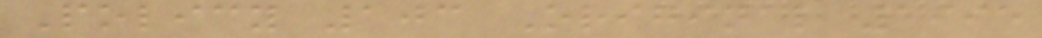Policy 103 Original 1995
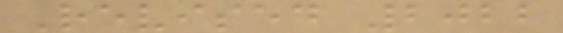Revised 2022
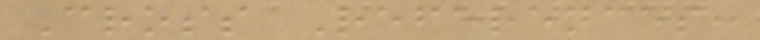Cross References:
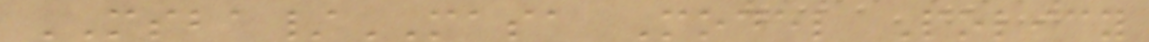MSBA/MASA Model Policy
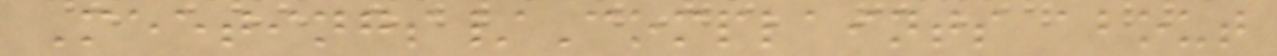Meetings/Complaints about
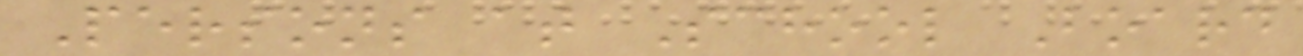Persons at School Board
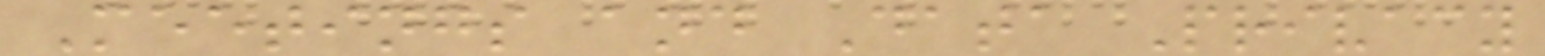Meetings and Data Privacy
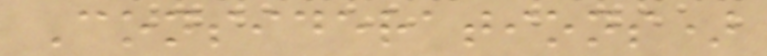Considerations)
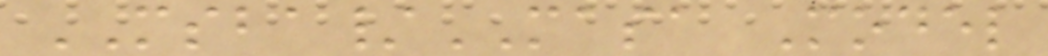MSBA/MASA Model
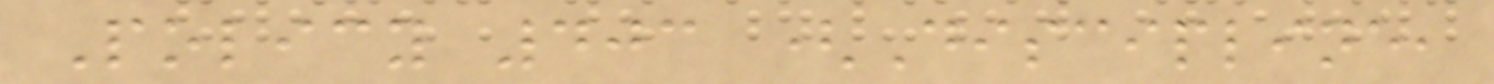Policy 403 (Discipline,
